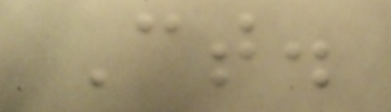Ct.
